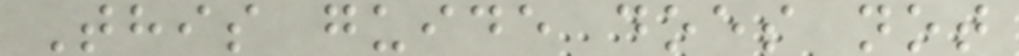This guide does not
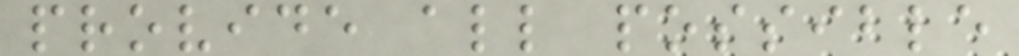provide all possible
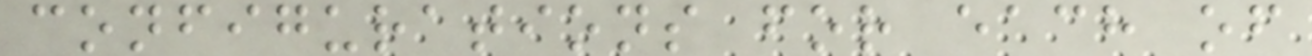configurations for each of
